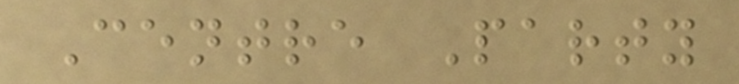Centre Party
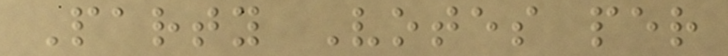Party Votes per
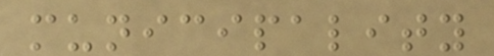municipality
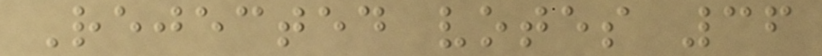Rejected votes 36
